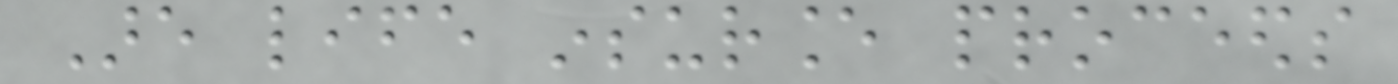Are life insurance proceeds
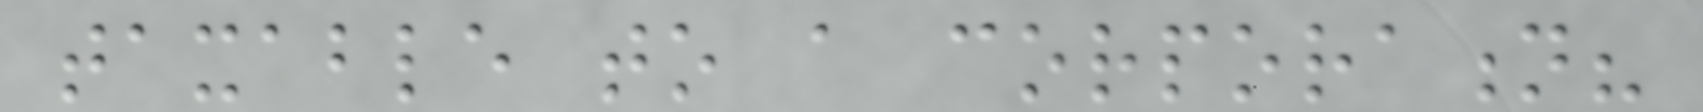taxable to a corporation?
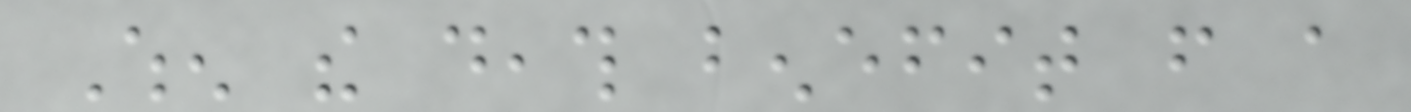When the death benefit from a
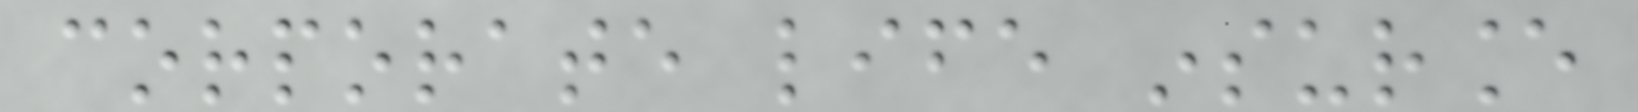corporate life insurance
